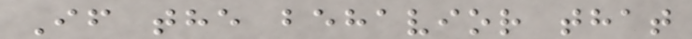If the behavior that
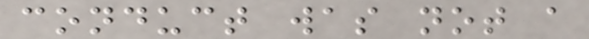conduct was not a
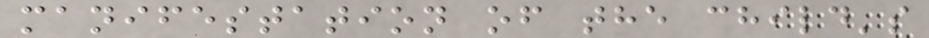manifestation of the child's
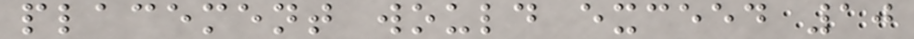placement would exceed 10
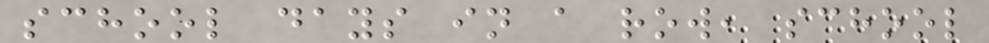school days in a row, school
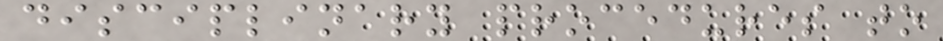disciplinary procedures to
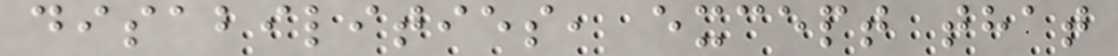disabilities, except that
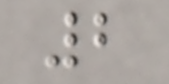2
